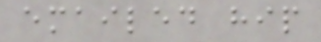emailed hip
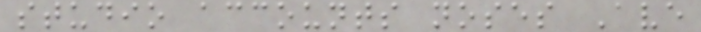studio accounts noses Ave
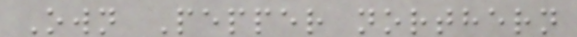Own Pepper northern
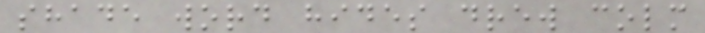shade word hides drew colm
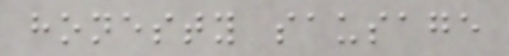honesty sausage
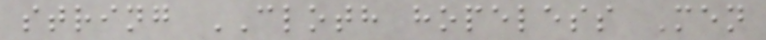string CLOTH hopeless Men
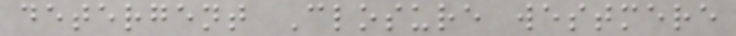detergent Closure westmere
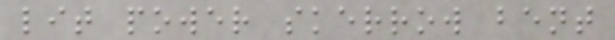lit power skerrow bent
